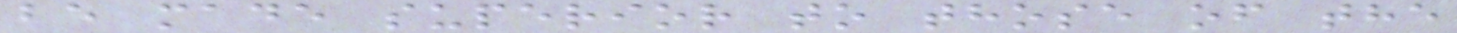be made superior to those of the
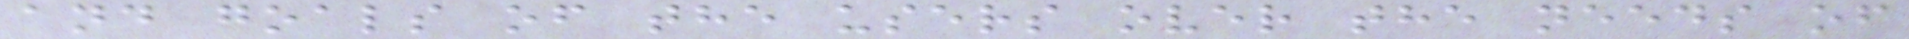and goals of the users over the needs of
